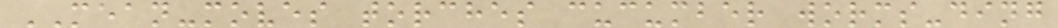MEAN-moves torches cucumber worms-ding
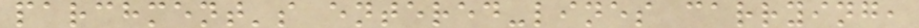parchment's entered-lines carrying,
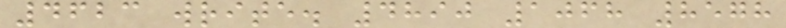4623 write. 4890 1068 8578
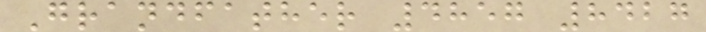Grandfather 4857 8427
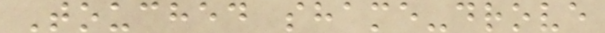Touched shame-drove
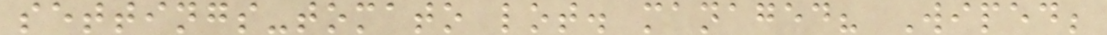settings-tomato lot. managed? Wiped;
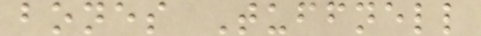bones Tuffnell
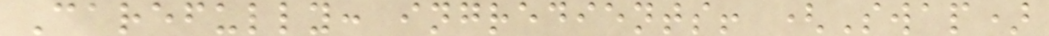Carefully: ingredients! (Swap)
